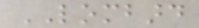LOMBARD
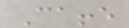Caffe
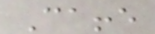Caffe
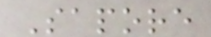Sapore
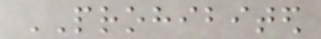PROHIBITED
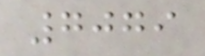7079
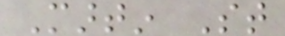Martin St
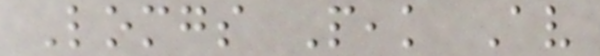Lomgs Peak Av
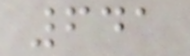641
